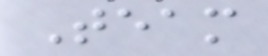Team
